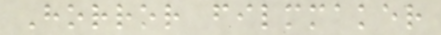Horror filmmaker
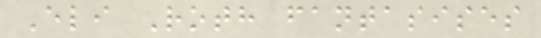Eli Roth fantasises
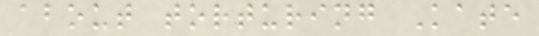about torturing Kate
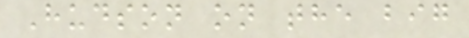Hudson on the big
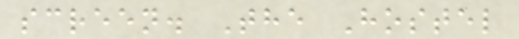screen. The Hostel
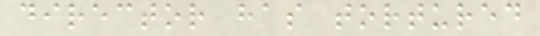director has tortured
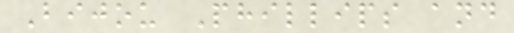Bijou Phillips and
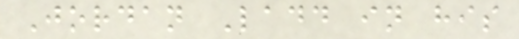Jordan Ladd in his
